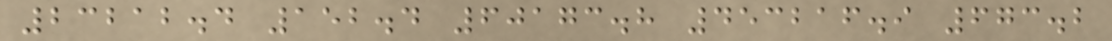23212.4 152.4 60173.8 453216.9 673.2
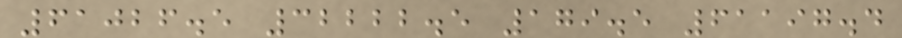61026.5 32222.5 179.5 61197.4
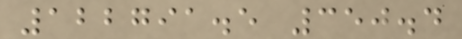122791.5 350.4
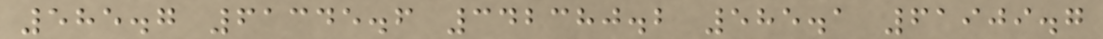585.7 61345.6 342380.2 585.1 61909.7
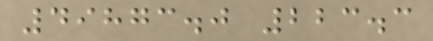49873.0 223.3
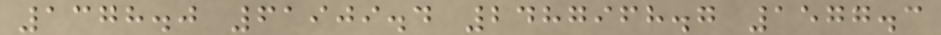1378.0 61909.4 2487968.7 1577.3
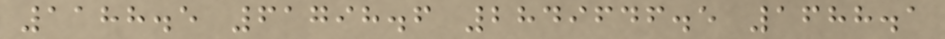1188.5 61798.6 2849646.5 1688.1
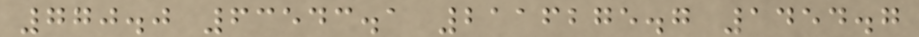770.0 63543.1 2116275.7 1454.7
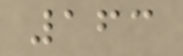163
